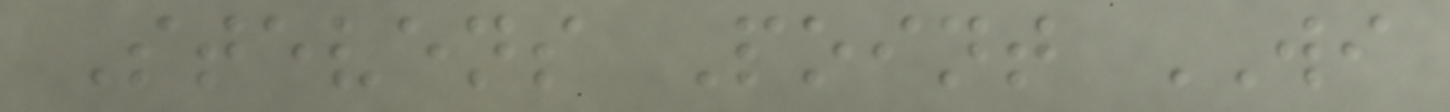Stevens Point WI
